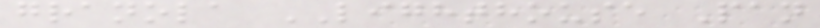granola LIGHTHOUSE Pan
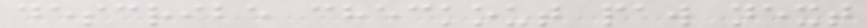describe checkout paw next
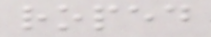roped
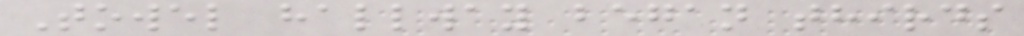Towel hallway began thirds
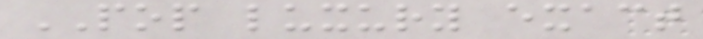POP luxury exact
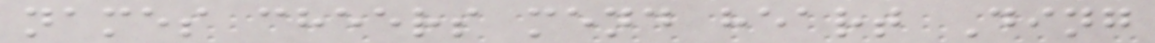names cheers mend heart Ding
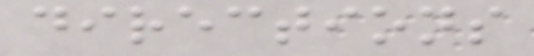directions
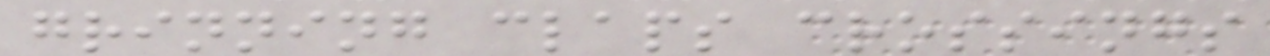grinning claps crossings
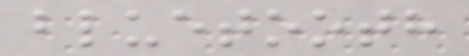bluetooth
